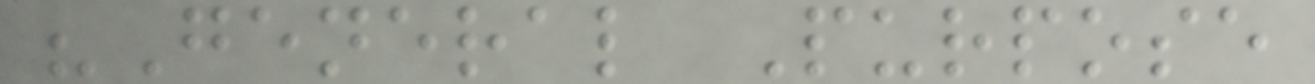"General Purpose
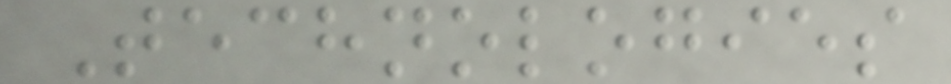Technologies
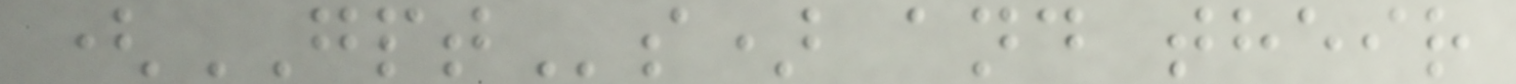(GPTs) and their
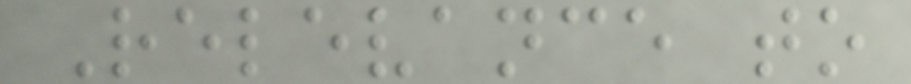Relevance to
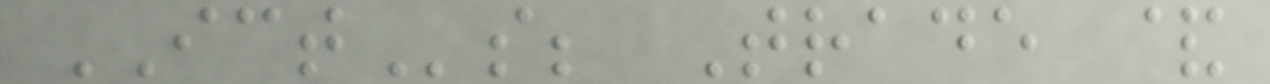ICTs; Trade &
